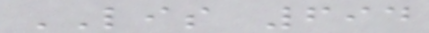LIS 694
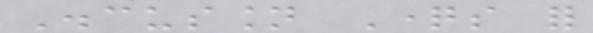Discussion Questions for
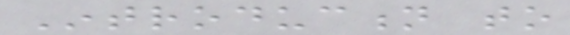Introduction to
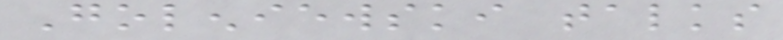Goleniewski talks
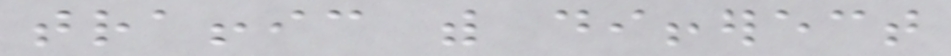traffic with differect
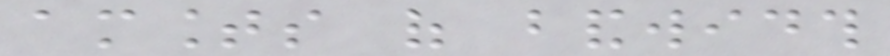amounts of bandwidth
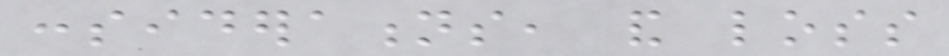considerations, and loss
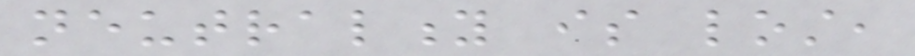neutrality is lost,
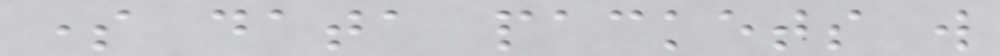some data packets will
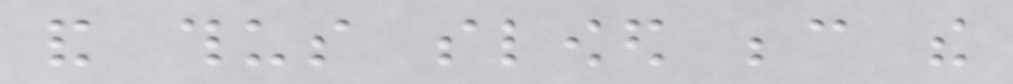and thus slowed because the
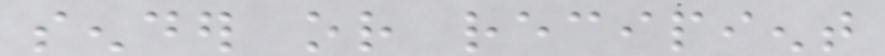sender or recipient
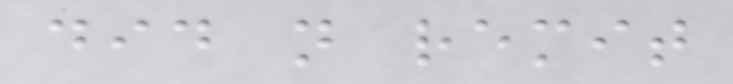did not remit
